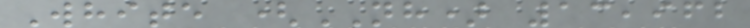White (NH) 13,962
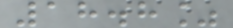18.8%
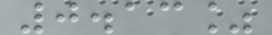0.13%
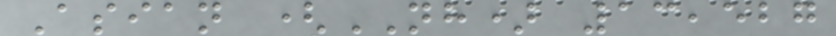Asian (NH) 13,527
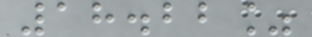18.22%
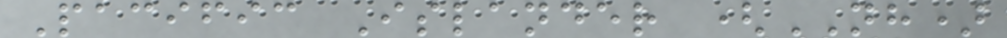Pacific Islander (NH)
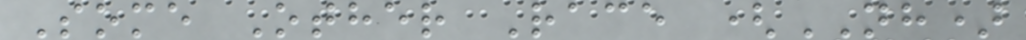Some Other Race (NH)
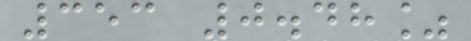353 0.48%
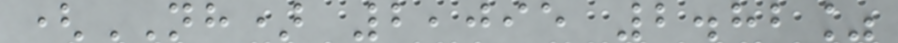(NH) 2,095 2.82%
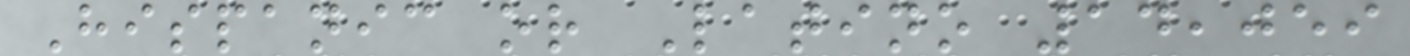Hispanic or Latino 14,059
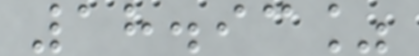18.93%
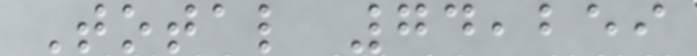Total 74,259
